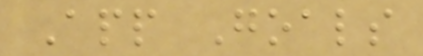App Goals
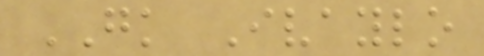GK Ivaylo
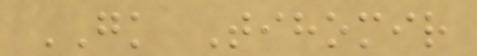GK Tihomir
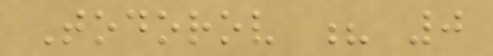Todorov ? 0
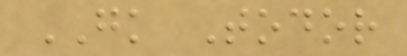GK Todor
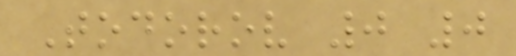Todorov 0 0
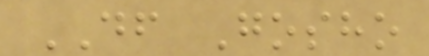DF Gosho
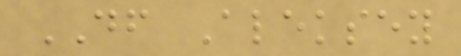DF Aleksey
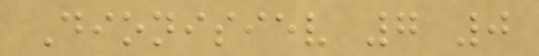Dionisiev 7 0
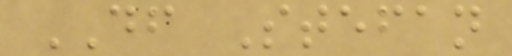DF Stefan
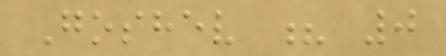Goshev ? 0
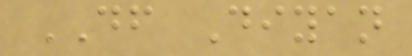DF Diyan
